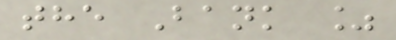the Bank %
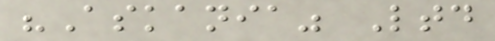"Askania" Ltd
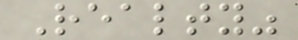Realty"
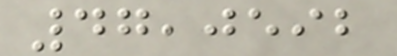47,0592
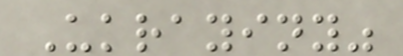Ukrayiny"
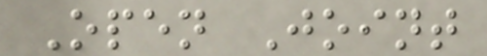Open Joint
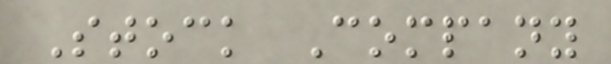Stock Company
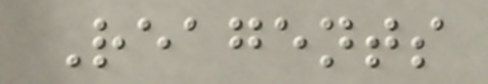Reagents
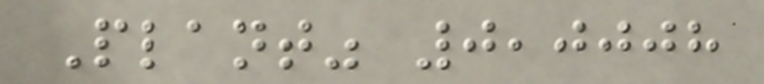Plant" 0,0008
